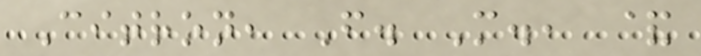Citron, F. M., &
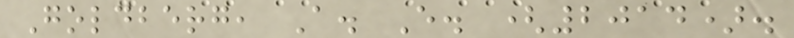Goldberg, A. E. (2014).
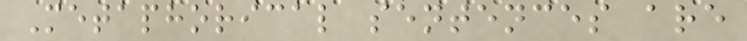Metaphorical sentences are
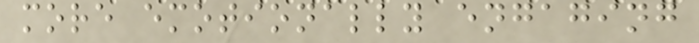more emotionally engaging
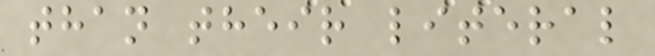than their literal
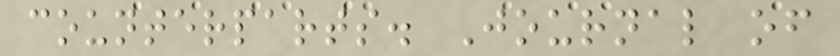counterparts. Journal of
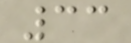33
